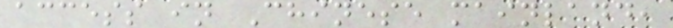access in Chinese mainland,
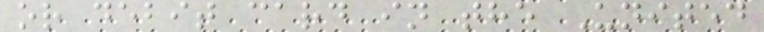or debit card in the United
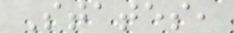States,
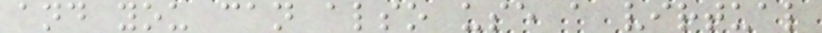and you can also use a virtual
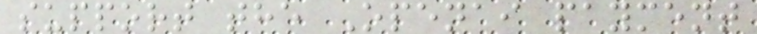support the Openai payment
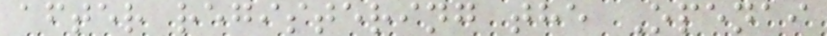after registering the Openai
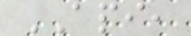API,
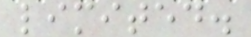limited.
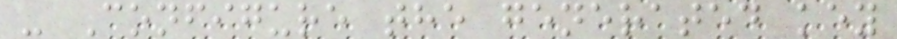- Configure the generated key
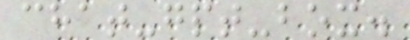chat-gpt-box.
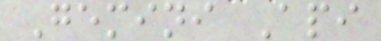Gemini Api
